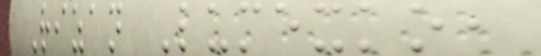Rizan Lumexko,
